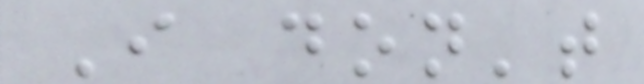I don't
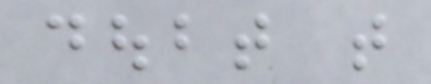doubt that
